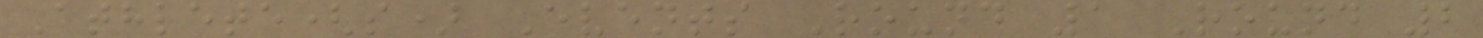Athlete(s) Events Round 1 Round 2
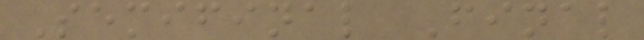Semifinal Final
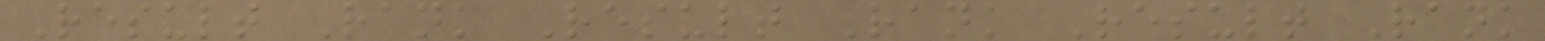Result Rank Result Rank Result Rank
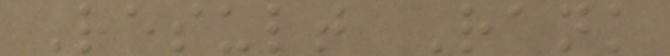Result Rank
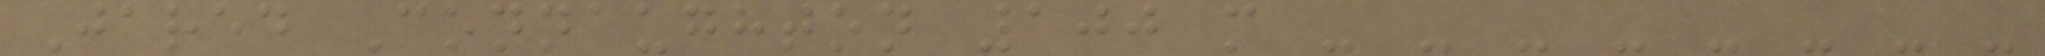Jared Connaughton 100 m - - - - - - - -
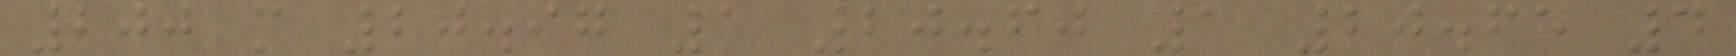200 m 20.97 1 20.60 1 20.65 4
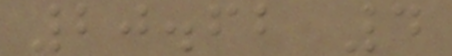20.62 4
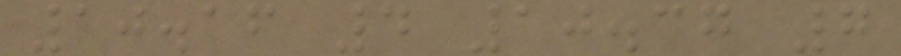10.16 4 10.37 7
